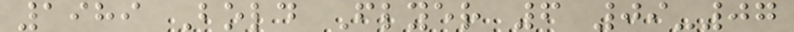1989 Bold Flyer 6 09-07
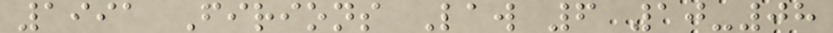1991 Firions Law 6 10-08
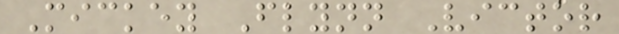Mickey Flynn Victor
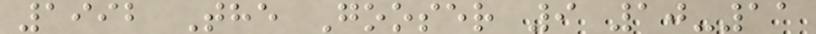1992 The Gooser 9 10-11
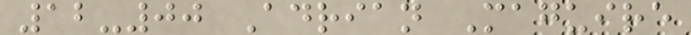12-00 Adrian Maguire
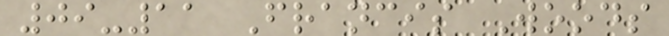09-11 Francis Woods
